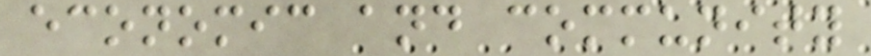economic and community
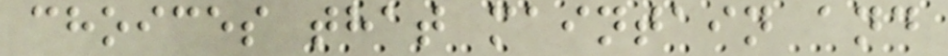choices that maintain and
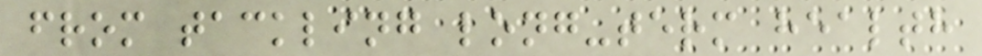from tackling long-term health
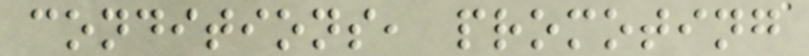conditions, promoting
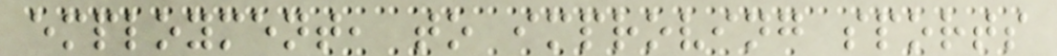employment, to improving sports
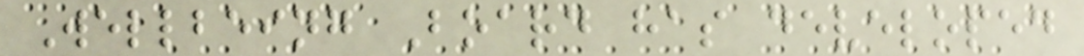Wellbeing Board has developed
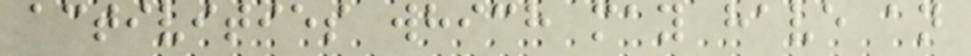activities which may have an
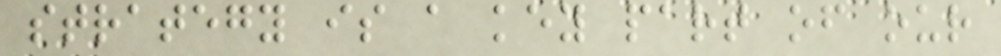strategy is a key part of our
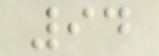94
